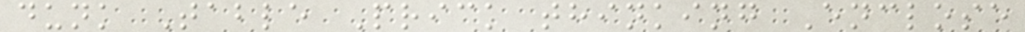dunk Table Prick thinking Enclose
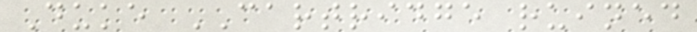Duke CARTRIDGE ruined
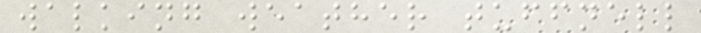walking weather tuffnell
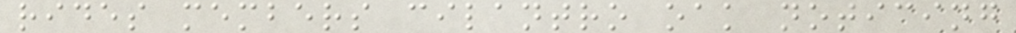rides members cilantro oak noticing
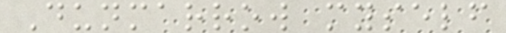Dunmarrow myself
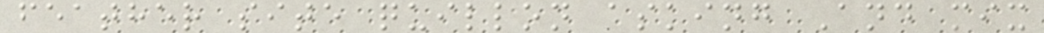feather site quillon asking And mix
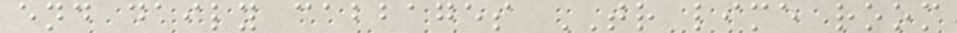end daily cabbages TR lime room
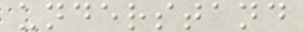understand
